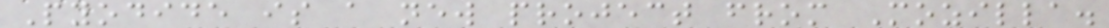Pyodide is a new project from Mozilla.
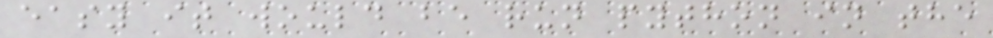easy it would be run python in the
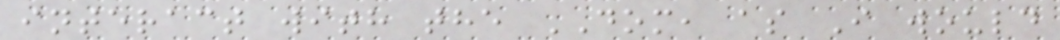interact with the DOM, as I would
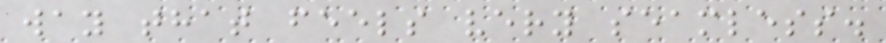way that feels very seamless.
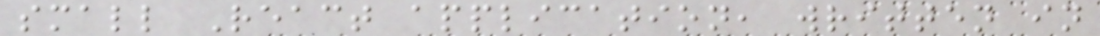small React application, written in
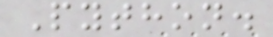Python.
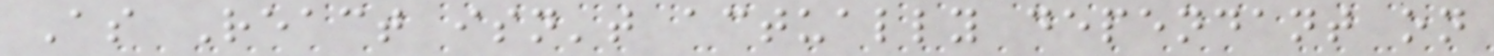As React isn't actually dependant on
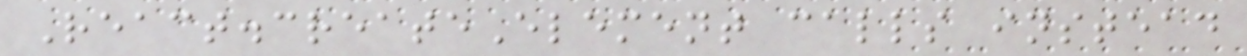React.createElement calls instead
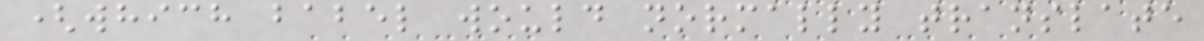(which babel would normally translate
